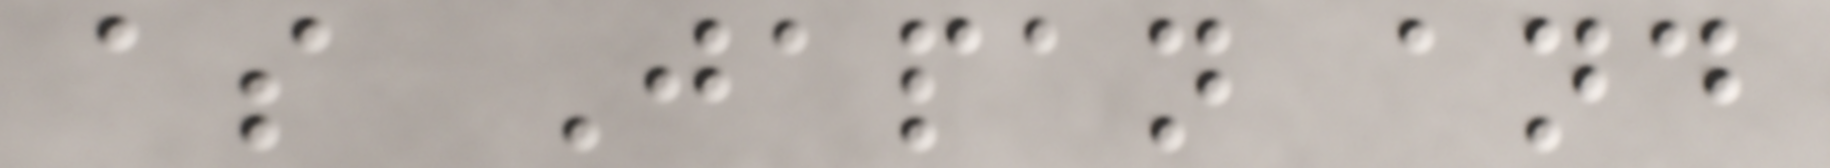as Japan and
